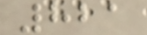821
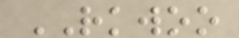RKWOO
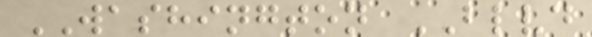WASHINGTON BLVD
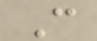C
